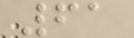61
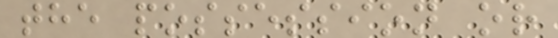the possession or
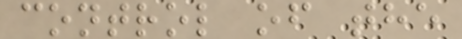control of the
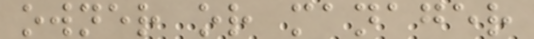owner or manager
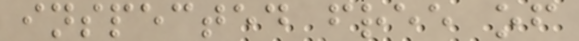inspected free of
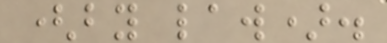(by law).
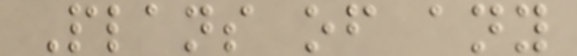Plans of any
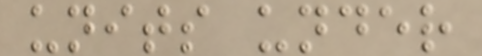units under
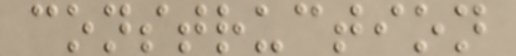construction
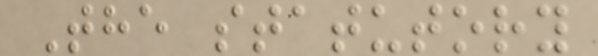The statutory
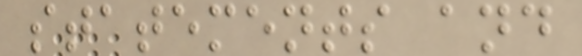statements and
